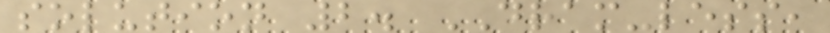solution 2. DRAM-less,
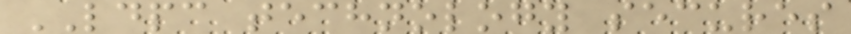LDPC technology secures
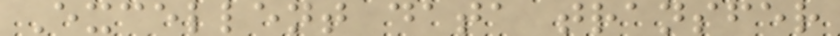Excellent data transfer
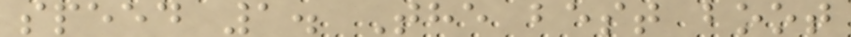speed 1. The best boot
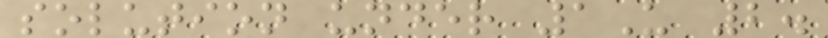solution under 1U 2.
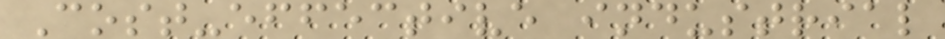Cost-effective industrial
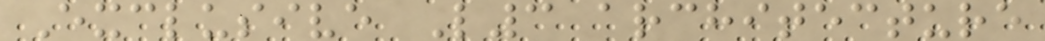Exclusive L3 architecture
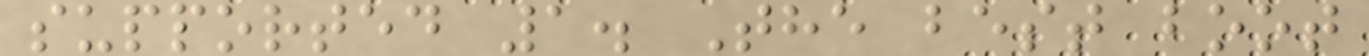supported 1. The best boot
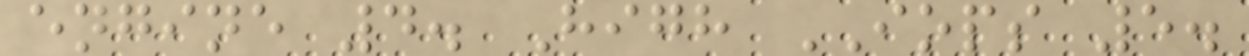engine 4. High IOPS 5.
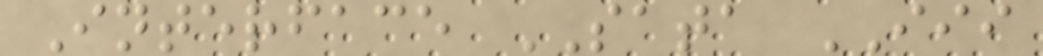Interface SATA III
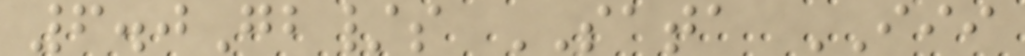6.0Gb/s SATA III
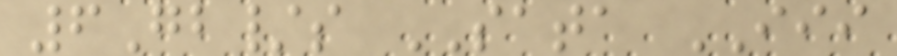6Gb/s SATA III
